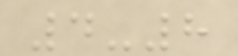4-8
